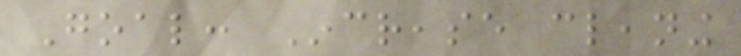Goal: Increase cleaning
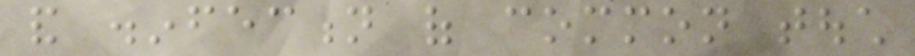and disinfection of common touch
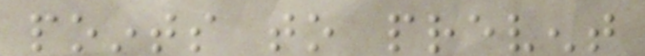points to prevent
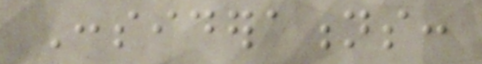Considerations:
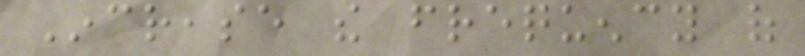Increase the frequency of
